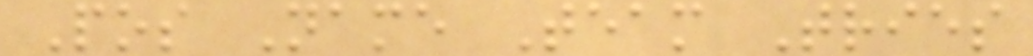Pos Name Team Tries
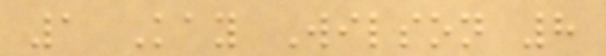1 Kay Wilson 8
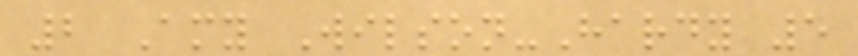2 Amy Wilson-Hardy 5
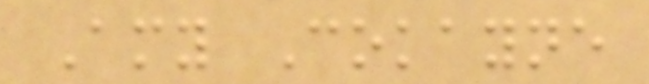Amy Cokayne
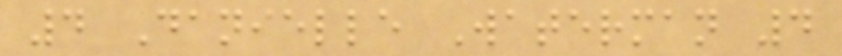4 Danielle Waterman 4
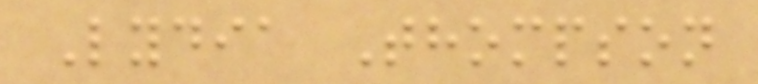Lydia Thompson
